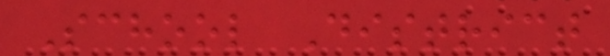School District
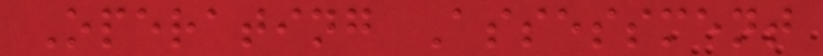Operating Assessment
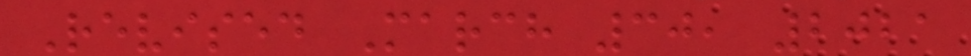Revised March 30, 2021
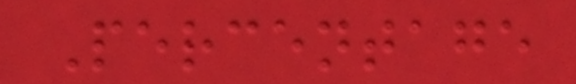Percentage
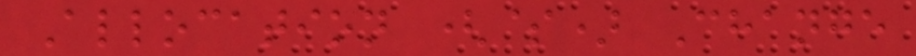Allocation ($) Change
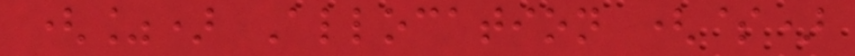(%) Allocation ($)
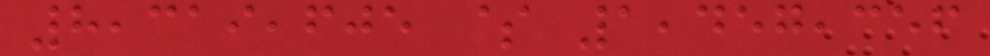8,319,605 $ 1,457,356
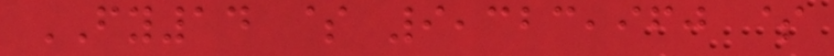FY14 $ 9,323,960 $
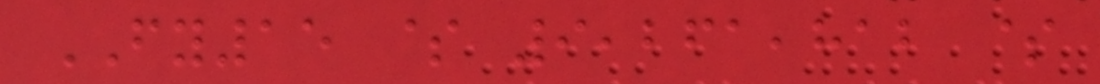FY15 $ 9,261,812 $
